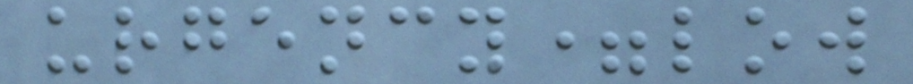urgency=low
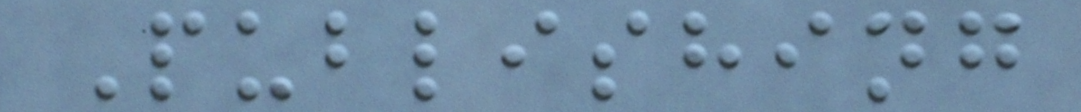Publishing
